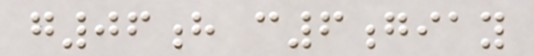g06h c6giay
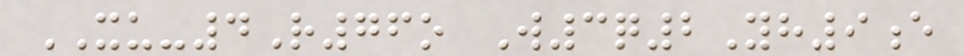XU-4R76o W3q2Yh9e
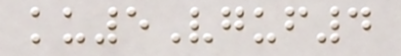ku5Vguf4
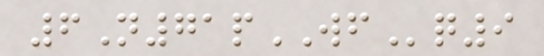6N71pWFq9
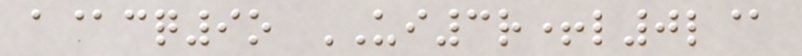a@cq9o UI3r+l0l@
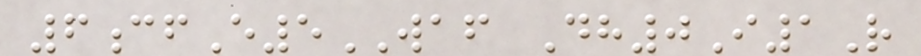6cfE5WAF Dh0I1R
